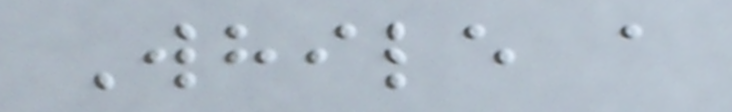While a
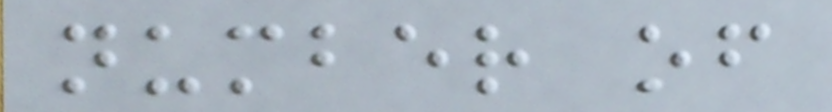number of
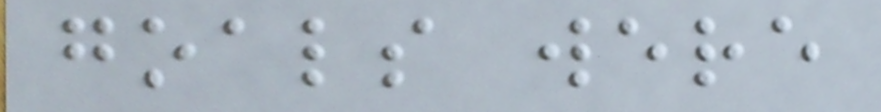goals were
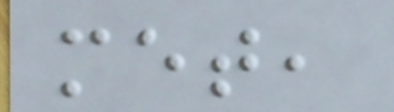met,
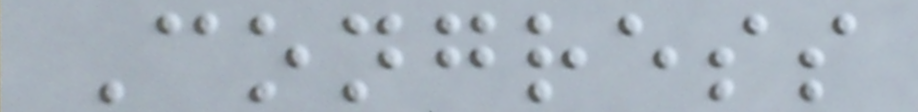Congress
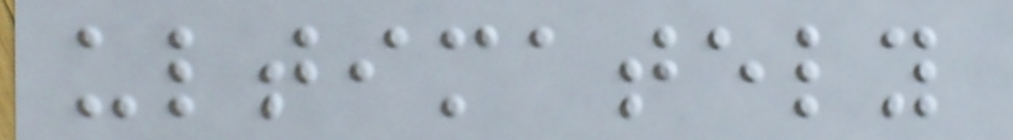ultimately
